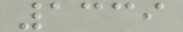1339
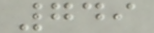749
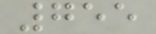755
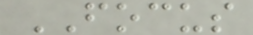FOCUS
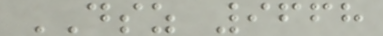DSZ 9668
